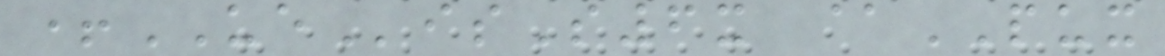+UEisS6x @PUX
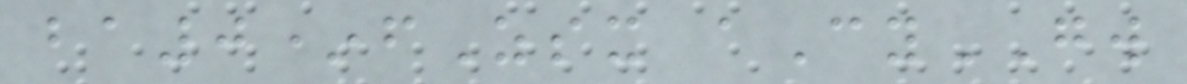ba0*fZsx aCyGW
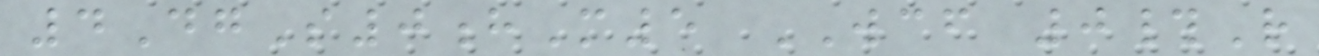4DgS0hM5 WCF 0#R
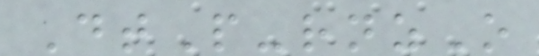DtP-rnzO
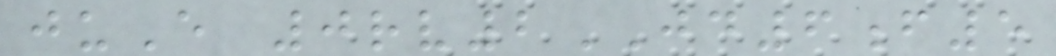juE 0rv2JD6f5
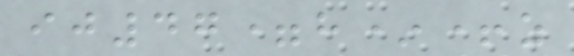ij47=h*+z
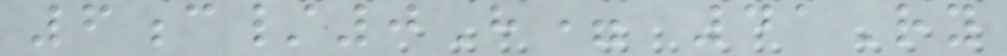6c/0H= 41Ry
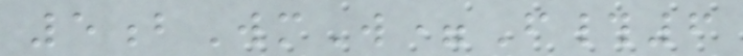5bWmW=F#6
